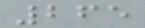265
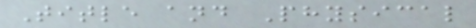Title and Physical
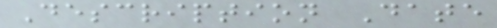Description Date
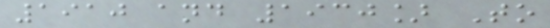1910 and 1930] To
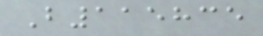B115835
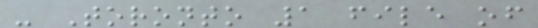- Toronto 1 file of
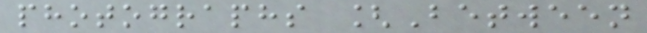photographs [Between
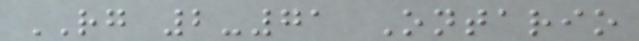RG 2-71 Ontario
